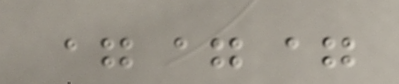===
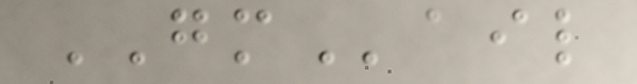GMail
